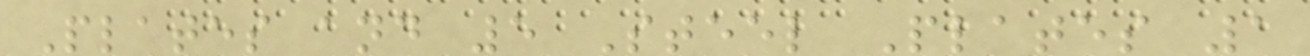Plates and 5 Steel Plates 1
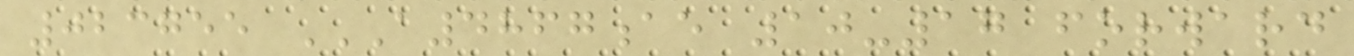023755 A4867AE 10-17 FORWARD
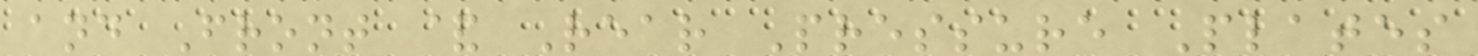and Front & Rear Pressure Plates
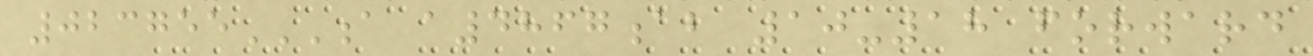023755A A4867AB 10-18 FORWARD
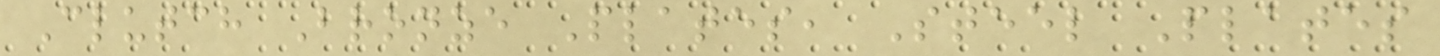Clutch Bronze Plates, Steel Plates
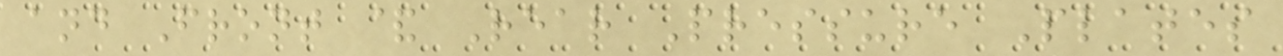and Front & Rear Pressure Plates
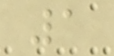1
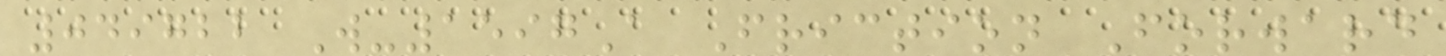049722 W-1597A Friction Forward
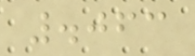.063
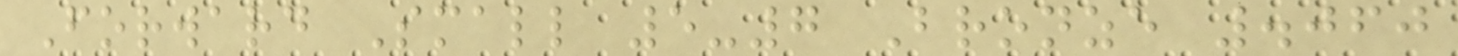Forward Small 5-7 Bronze .060
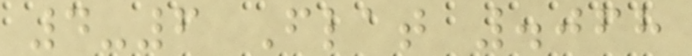4-6 Flat .068
